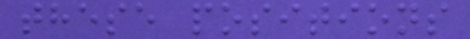these positions
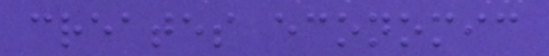creates economic
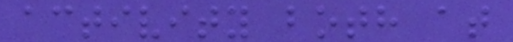activity both at
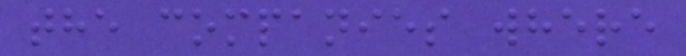the companies where
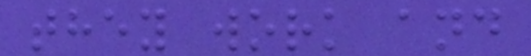they work and
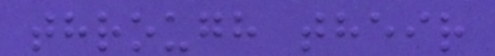through their
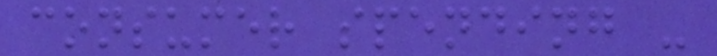consumer spending -
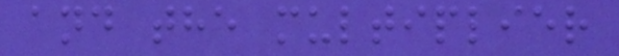and the multiplier
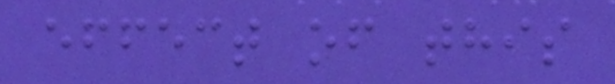effect of this
